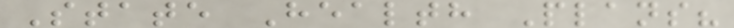State Health Plans?
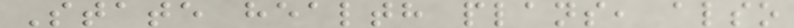State health plans, also
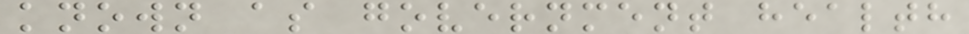known as government health
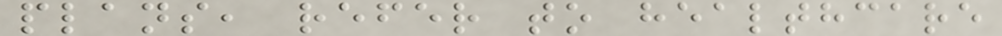plans, refer to healthcare
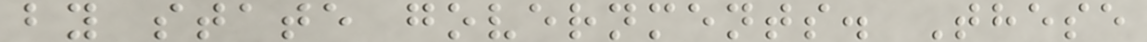by state governments. These
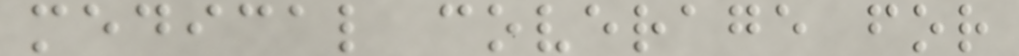medical coverage for
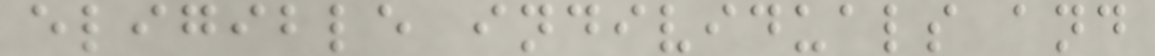eligible individuals and
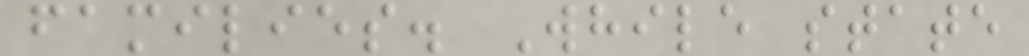families. While state
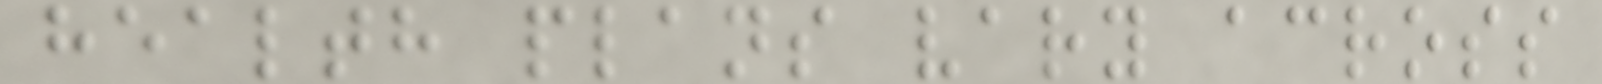health plans vary across
